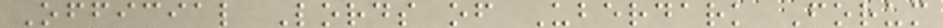Official Lords of Uberdark Forum
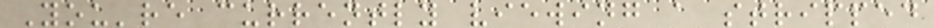You're currently viewing a stripped
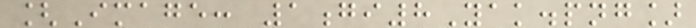[Image: 1gi8Yak.png]
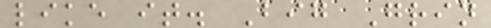like it. Big Grin
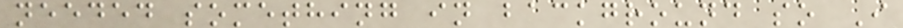needed something in background so I
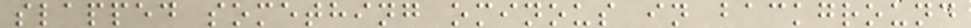slapped something ominous in background
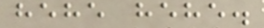hehe hehe.
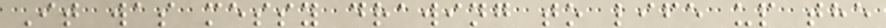It was messy drawing to life up the
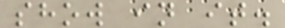show in it.
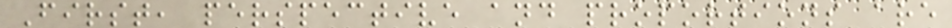First, perspective and proportions are
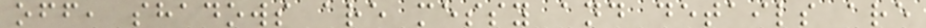off, shadows are messy and details are
